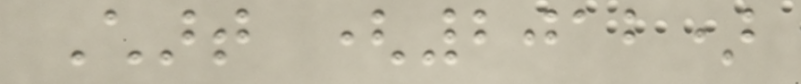Chart (2012)
